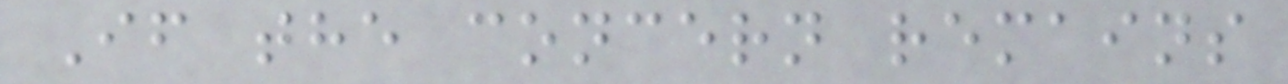If the concern remains
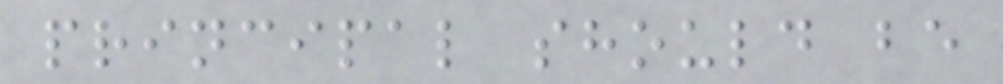principal should be
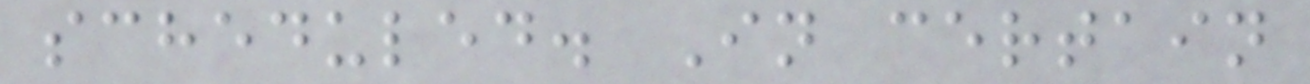scheduled. In certain
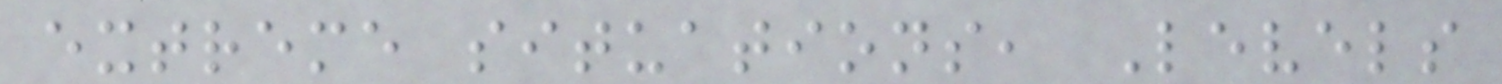extreme situations, Levels
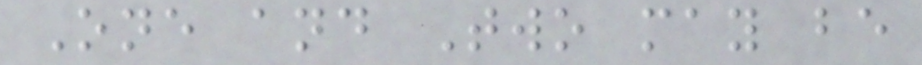One and Two may be
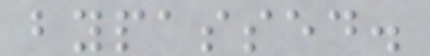bypassed.
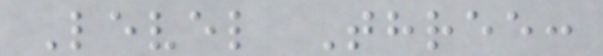Level Three:
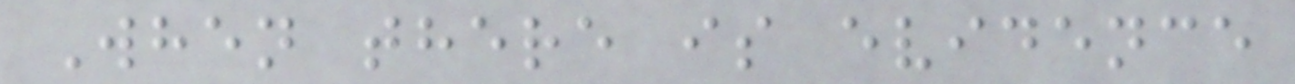When there is evidence
